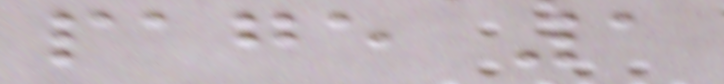page 1
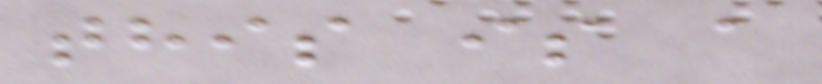this is a
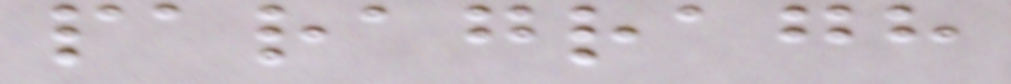paragragh
